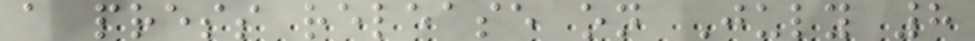a press release on July 8
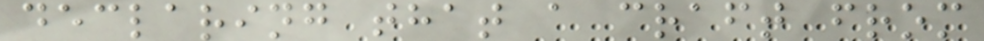declaring that a craft from
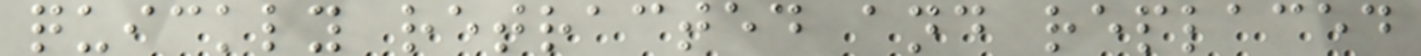quickly retracted and replaced
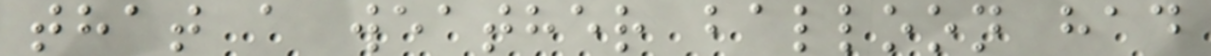that a weather balloon had
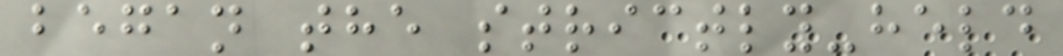began the strictly-held
